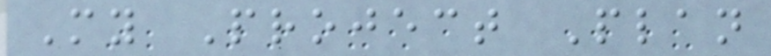My Project Plan
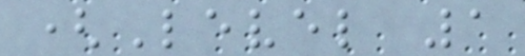(Level 1
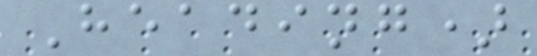Heading)
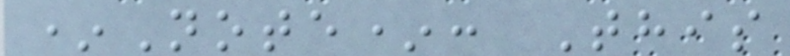*Note*: This
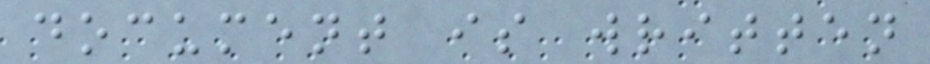document is written
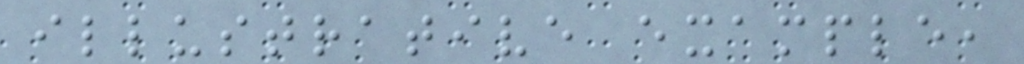illustrative example,
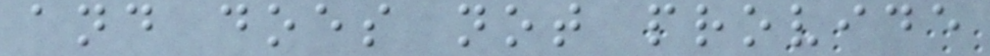and does not provide
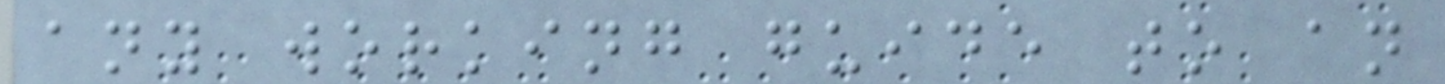any working guide to an
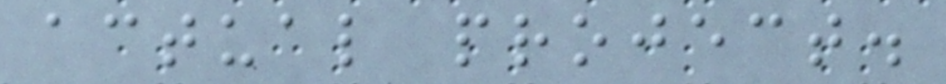actual project.
